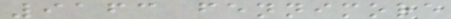9163 fennimore
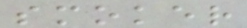smoker
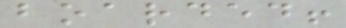boarded!
